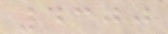4300
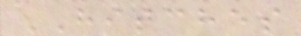HITCHES
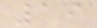19
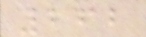262
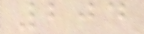204
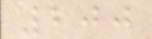200
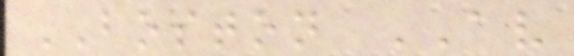BOSTON AV
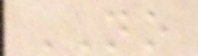NO
